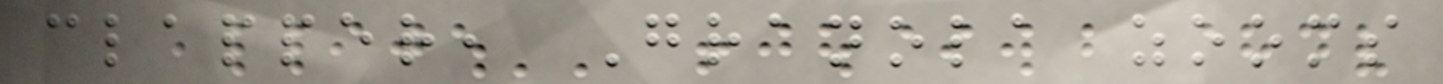clapper, Granola zooms
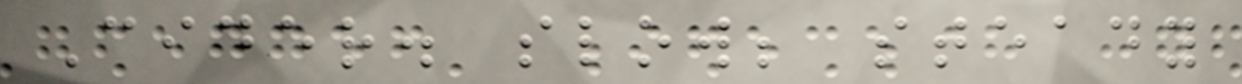Cider. slow; steady
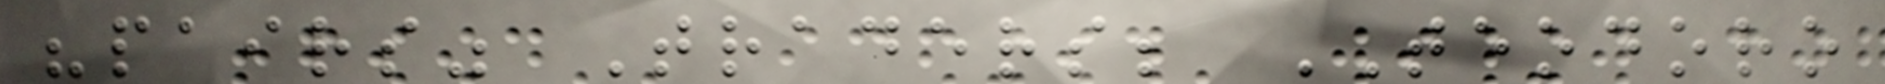"pairs" Traders; TEODORO
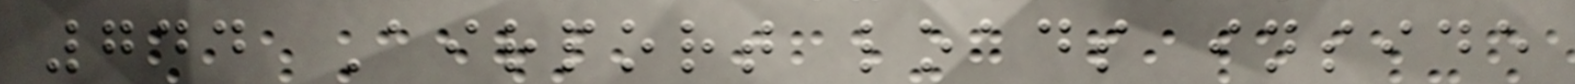744 Airport loads inside
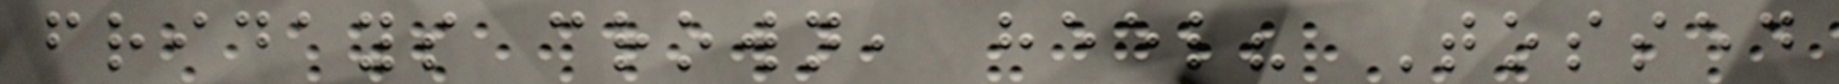fridays crown, heel? Tossed
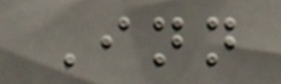Inn
